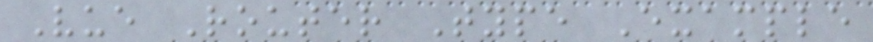Vue Router Type Example
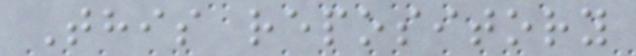This repository
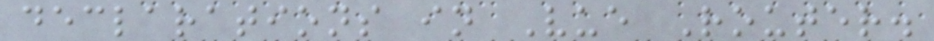declarations in Vue Router.
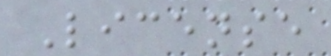License
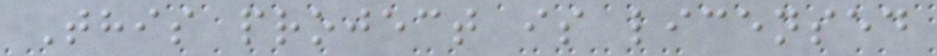This project is licensed
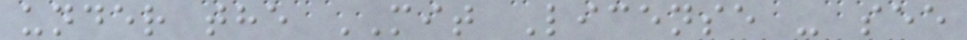under the MIT License - see
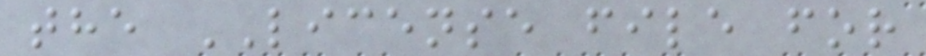the LICENSE file for
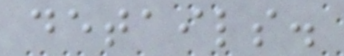details.
